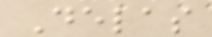Delas
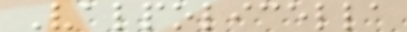Valpolicella
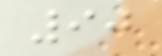90
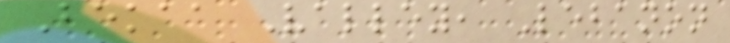Bekaa Valley, Lebanon
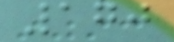170
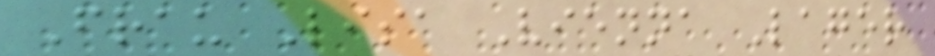Frau Lisa Vienna Lager
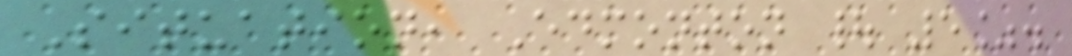Situation, Edmonton | 5%.
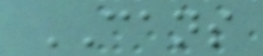CANS
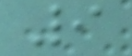9
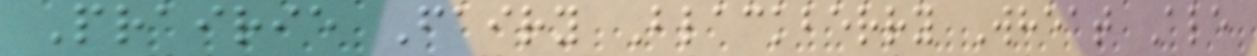Prairie Fairy Blackberry Wheat Ale
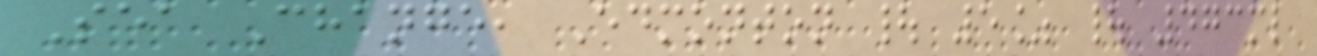Sea Change, Edmonton | 5% | 473ml
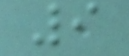9
